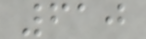610
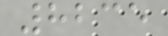8235
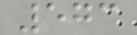573
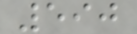590
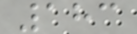183
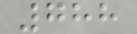788
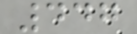447
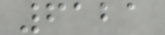6121
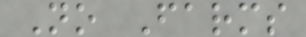No Farms
